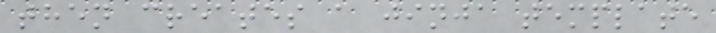then creates a jinja template
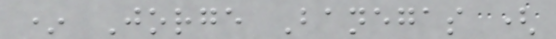* Jorge Banegas (
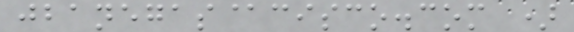jbanegas@cisco.com )
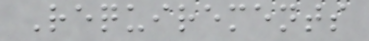Requirements
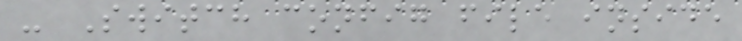- Switch config file inside
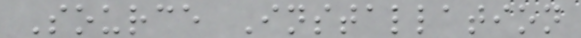Source Installation
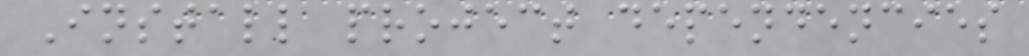Install project dependencies
